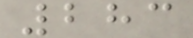283
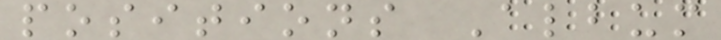positions Album
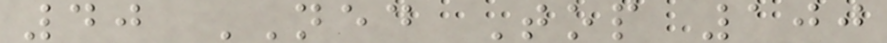40 NED Top 100
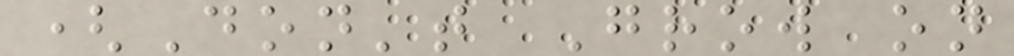(Don't Grow on
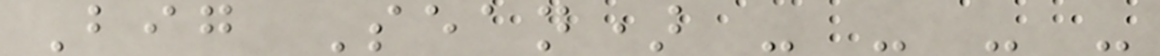Big Sean) - - - -
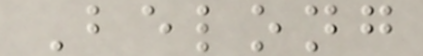Belong
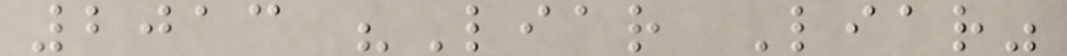2013 "Liar Liar"
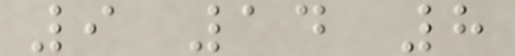9 14 8
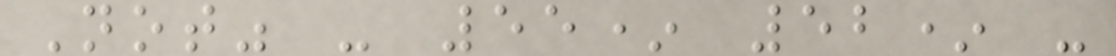Not" - 55* 52* -
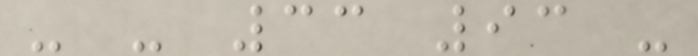- - 33 93 -
